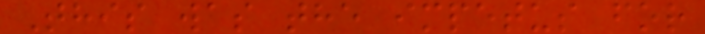This was the impetus for
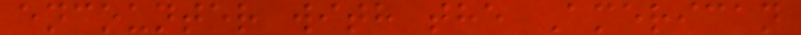encounter with the American
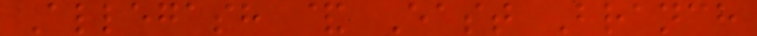Allegash & East Branch
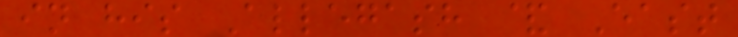in his Allegash & East
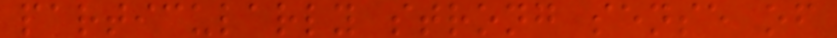particularly strong sense of
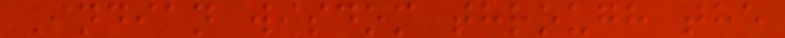Indian wisdom through the
